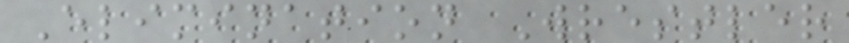Elimination Wrestler
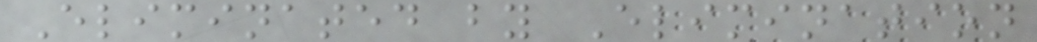Eliminated by Elimination
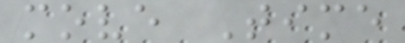move Time
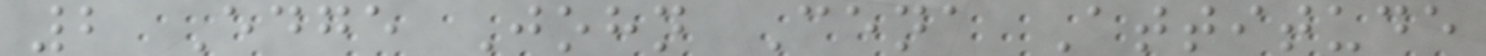2 Edge John Cena Attitude
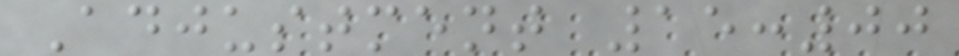Adjustment 15:00
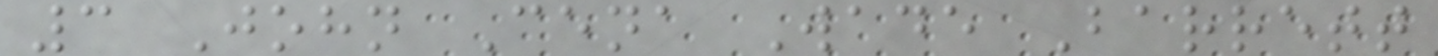3 John Cena Wade Barrett
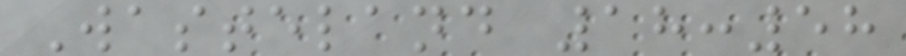Wasteland 18:58
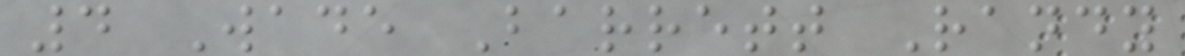4 Wade Barrett Randy
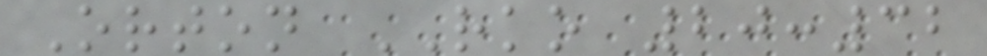Orton RKO 20:32
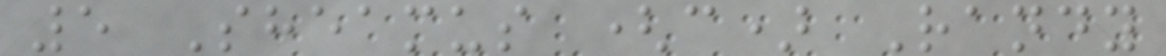5 Sheamus (c) Randy
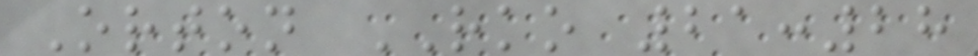Orton RKO 21:28
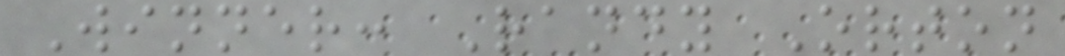Winner: Randy Orton
